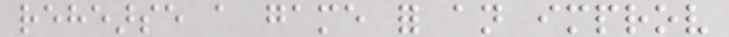rehearse a game for an improv
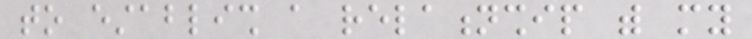to establish a relationship with my
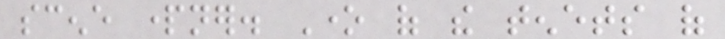scene partner. One of the tenets of
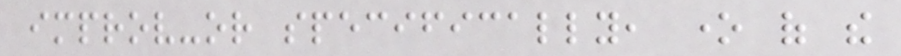improv-or specifically, one of the
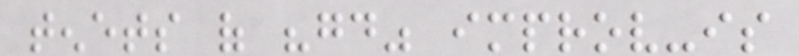tenets of "good" improv-is
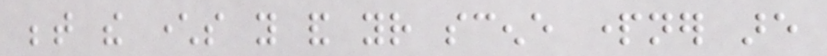between the characters you and your scene partner are
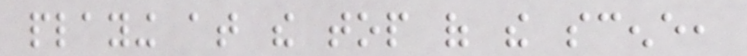playing at the top of the scene,
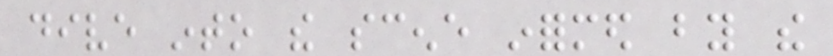dive into the scene informed by the
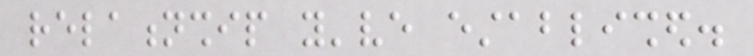relationship you've established.
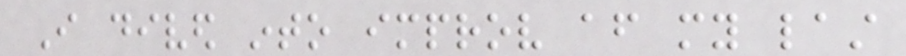I dived into improv after my last
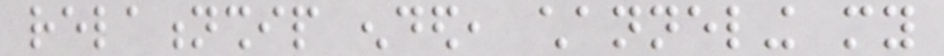relationship ended, channeling my
